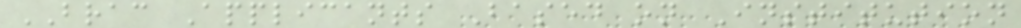BRAC Applicants Based on Institution
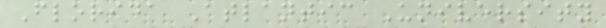Florida Atlantic University
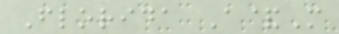Florida A&M
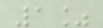1%
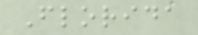Florida
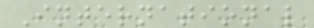International
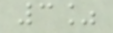3%
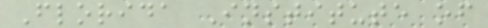Florida Institute of
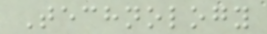Technology
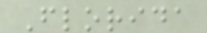Florida
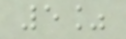5%
